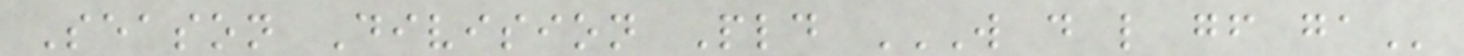Season Division Pld W D L GF GA
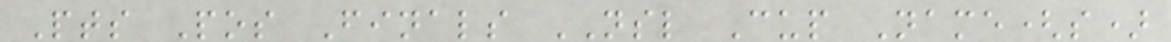Pts Pos Finals NSL Cup Name(s)
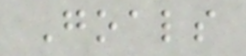Goals
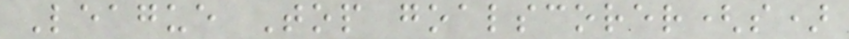League Top goalscorer(s)
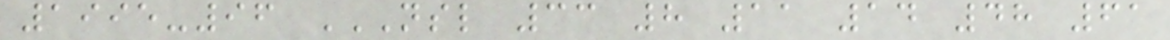1995-96 NSL 33 8 11 14 48 61
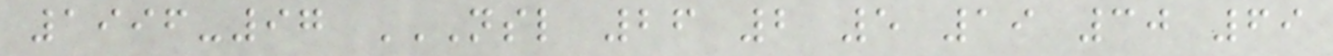1996-97 NSL 26 2 5 19 30 69
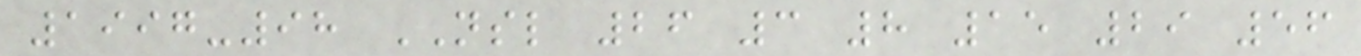1997-98 NSL 26 3 8 15 29 56
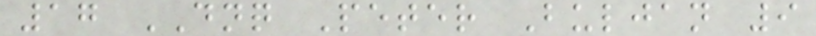17 DNQ Peter Buljan 9
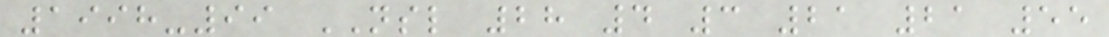1998-99 NSL 28 4 3 21 21 55
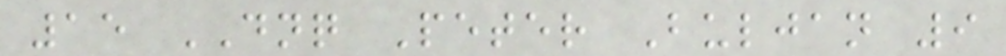15 DNQ Peter Buljan 9
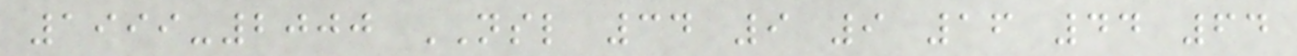1999-2000 NSL 34 9 9 16 44 64
